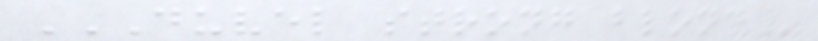DUVEL STRONG BLOND
